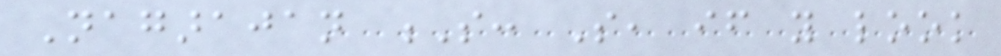Nagarajan S: So, if you look
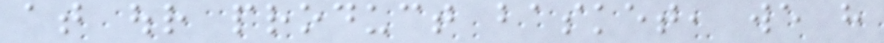at our product basket, we have
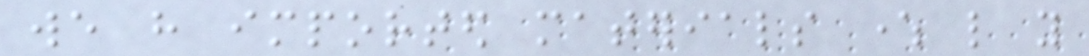we have imported materials where like you
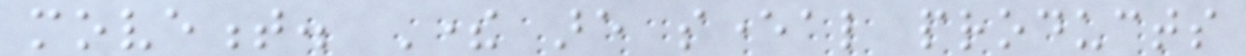movement. There are several products
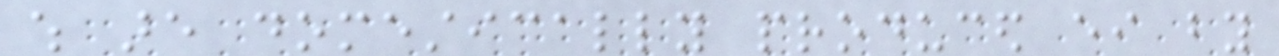which are domestically produced either by
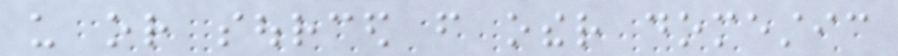us or sourced from other domestic
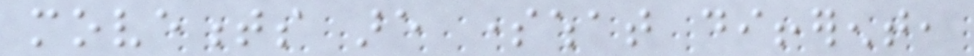movements are somewhat different,
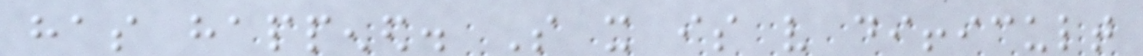has happened. So it is very difficult
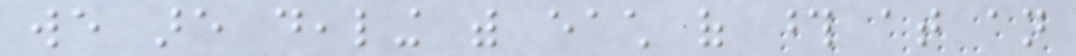we are dealing with each of those at an
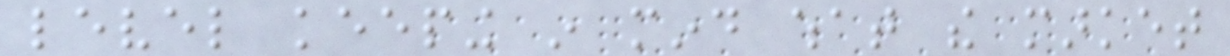level keeping in mind what the market
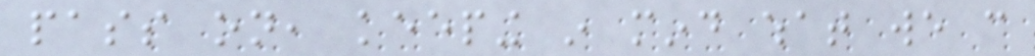pass on, keeping in mind what we can
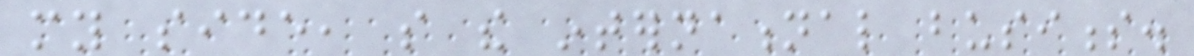my side, so the international business.
